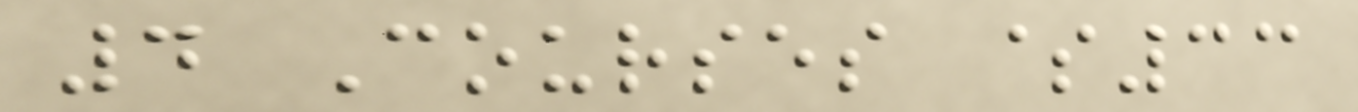4 Courses $33
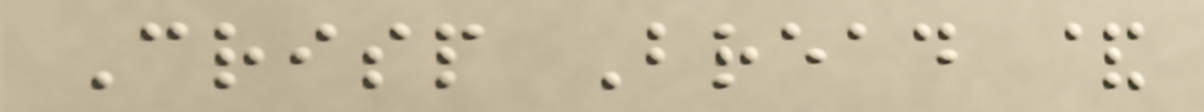Crisp Bread &
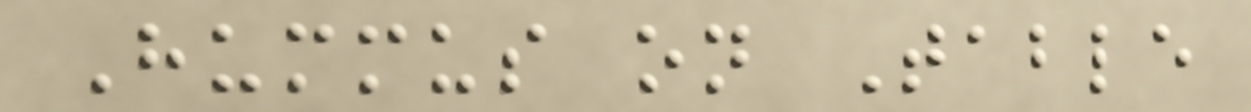Hummus on Table
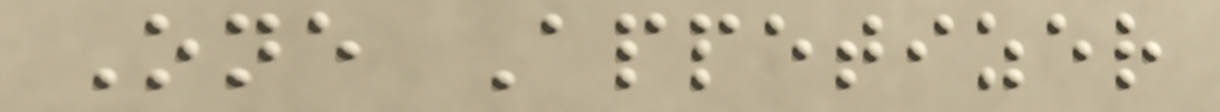One Appetizer
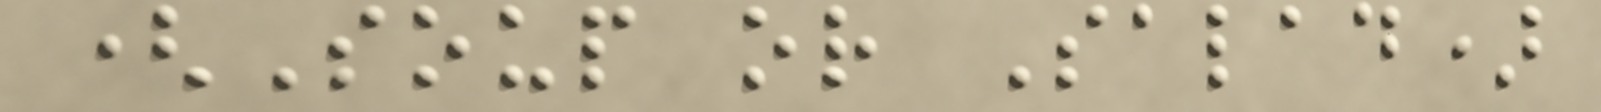(Soup or Salad)
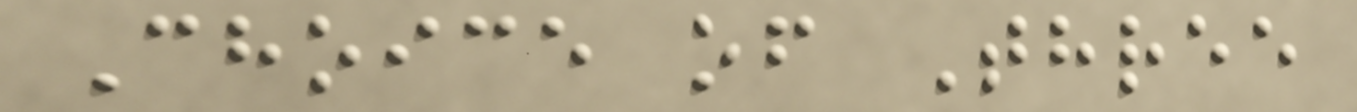Choice of Three
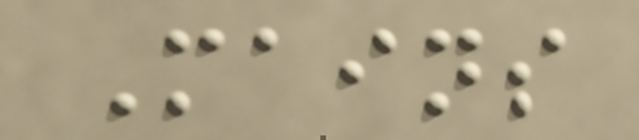Mains
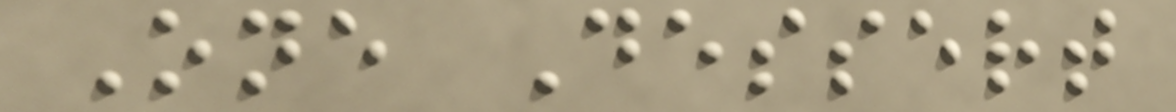One Dessert
